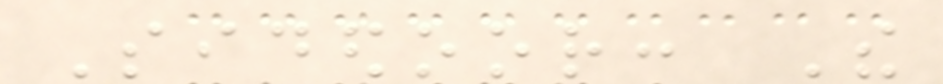Sidedoor: The
